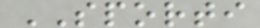SPORTI
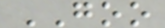GOO
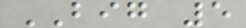BIG 5
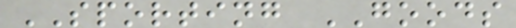SPORTING GOODS
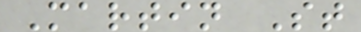Martin St
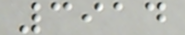3914
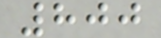800
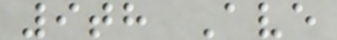9th Ave
